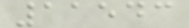11543
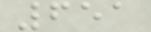651
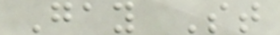Gay St
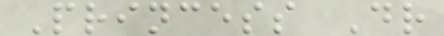Princess Dr
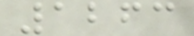1263
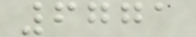6771
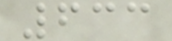633
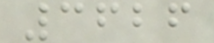3626
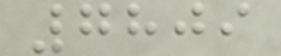7809
